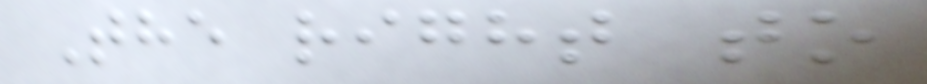The right to
